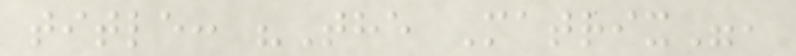title: "The Matrix",
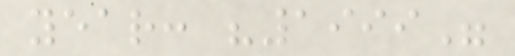year: "1999"
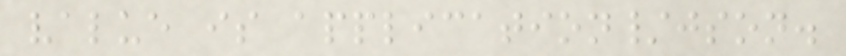value is application/json.
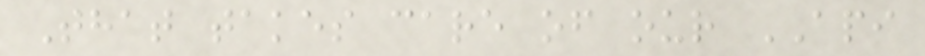That takes care of our API
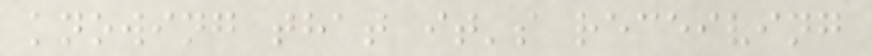knowing that it's receiving
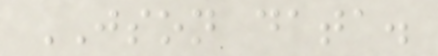JSON data.
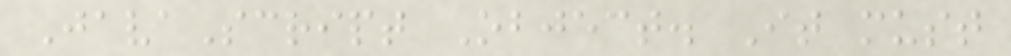JavaScript Object. It must
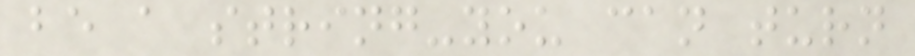be a string-you can turn
